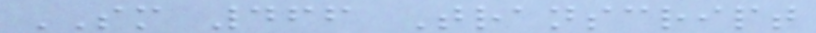SM 466 Transcript
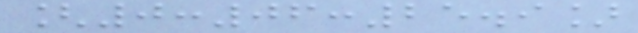[0:06:25.9]
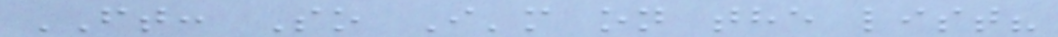FT: So I'm on the list?
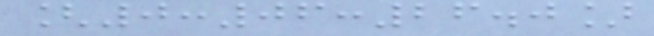[0:06:26.0]
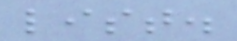list.
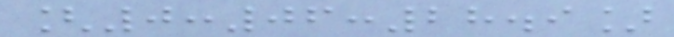[0:06:28.9]
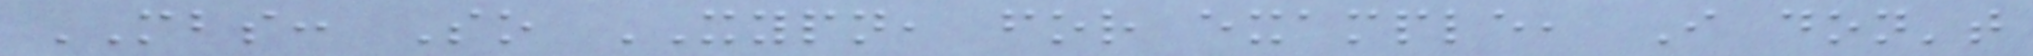MBS: So XYPN, for example, I don't
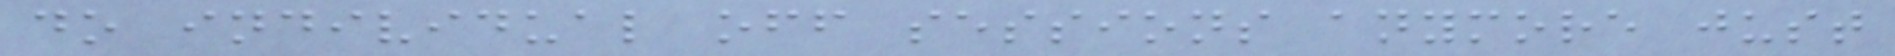do individual off sessions anymore just
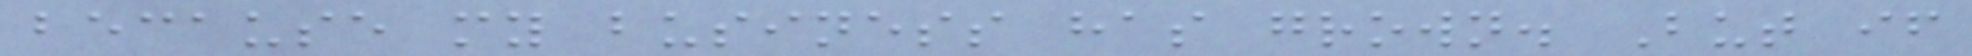because my business has grown. But if
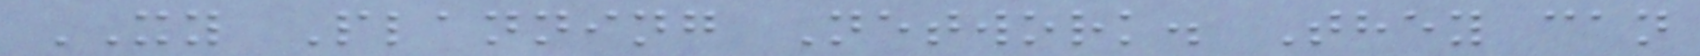XY Planning Network. They can
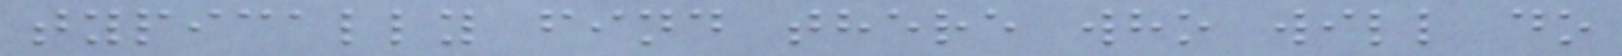typically find there who will do
